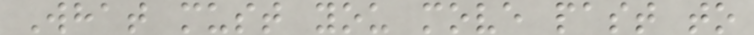What must you move past to
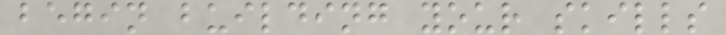begin building your skills
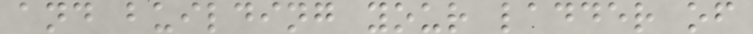and building your ladder of
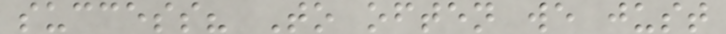success? To often we just
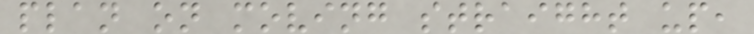plan on moving straight up,
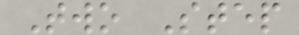Two Step
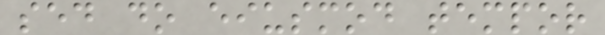sed do eiusmod tempor
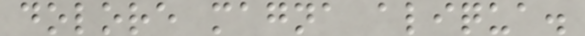dolore magna aliqua.
